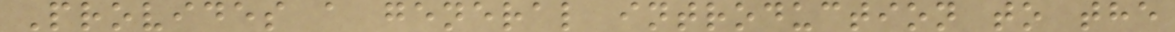Provides a general introduction to the
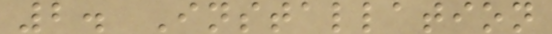2. Installation
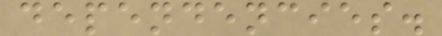dependencies.
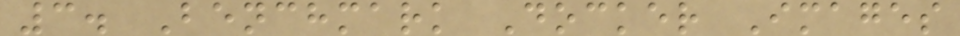3. Benchmark Docker Images
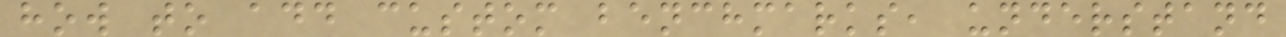how to add custom benchmarks, understand
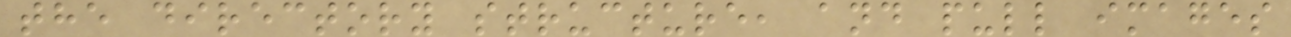the directory structure, and pull images
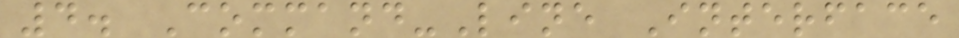4. Command-Line Interface
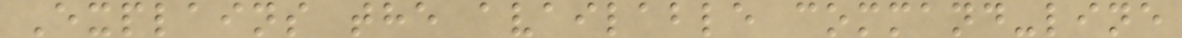Explains the available command-line
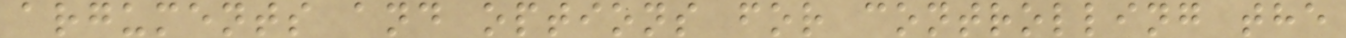arguments and options for controlling the
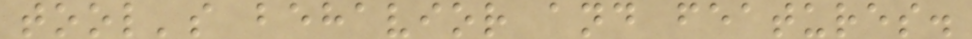tool's behavior and features.
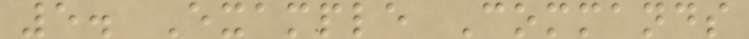5. Example Commands
